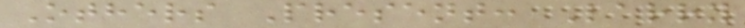Others Present: Larry
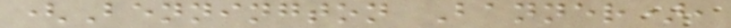(Bennington Banner),
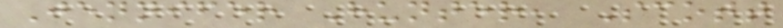Jennifer Hunter, Scott
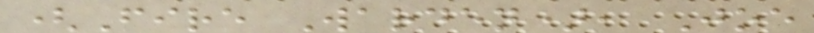(Fire Warden), Joe
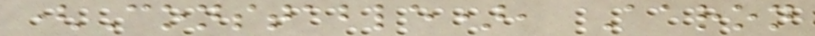(Constable), Aaron
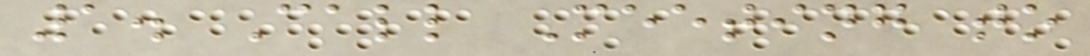1. Call Meeting to
